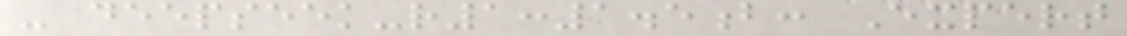- deepseek-r1:1.5b: Expert
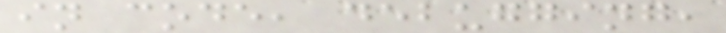in code, debugging,
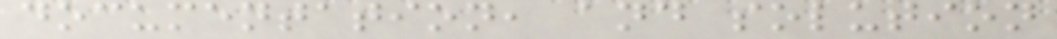documentation, and solution
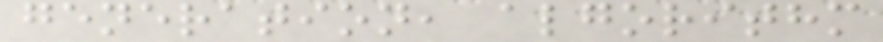generation, algorithm
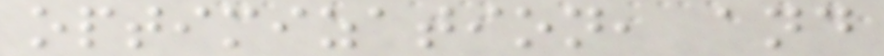optimization, and
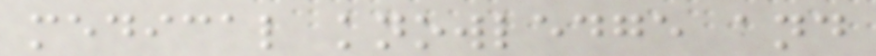medical knowledge and
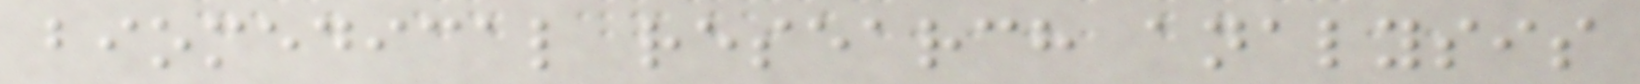biomedical research analysis
